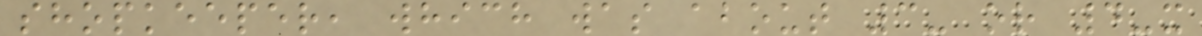shopkeeper, which was about 3- or 4-x
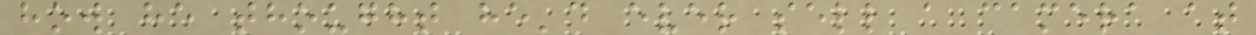how he thought he'd ever sell a camera at
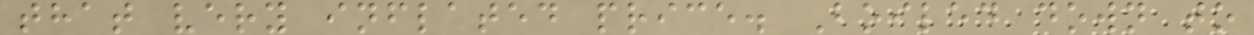that very inflated price. Boiled down to
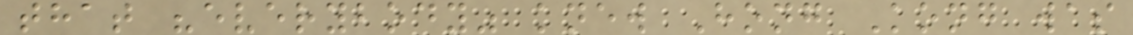that "everybody" knew Hong Kong was
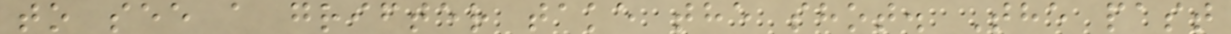to see a grifter take the shot. The past
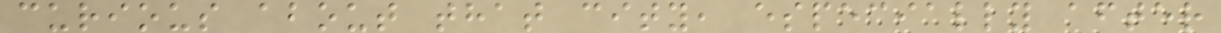curious about that city, especially after
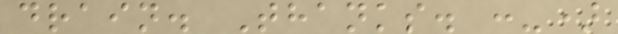drain. Thanks. :-)
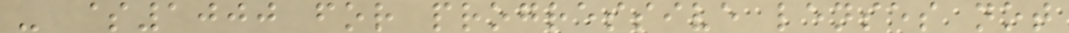- $1000 for progressive lenses not
